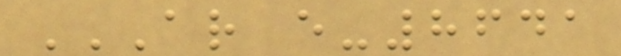AR E-8641
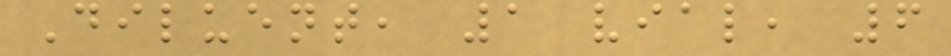Diluent, 1 vial, 6
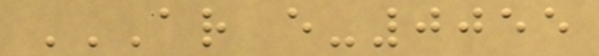AR E-0055
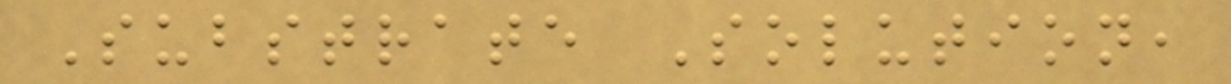Substrate Solution,
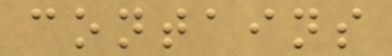contains
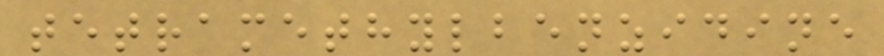tetramethylbenzidine
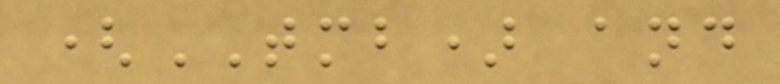(TMB) and
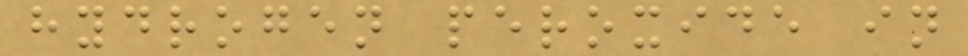hydrogen peroxide in
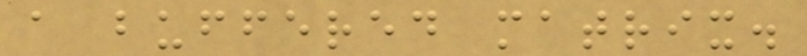a buffered matrix.
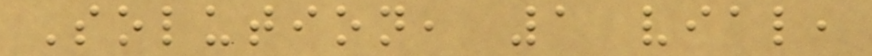Solution, 1 vial,
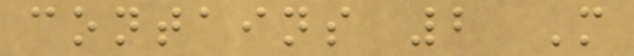contains 2 M
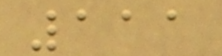111
